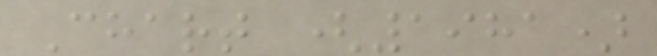Chart (1981)
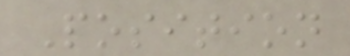Position
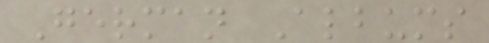German Albums
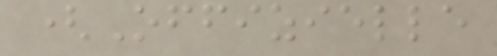(Offizielle
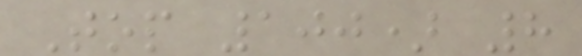Top 100) 8
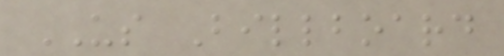US Billboard
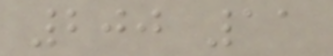200 11
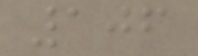106
